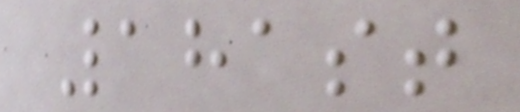181st
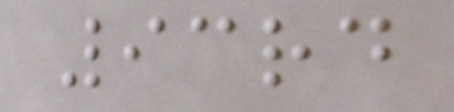93rd
